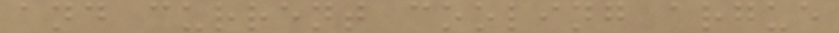and current cooling argue
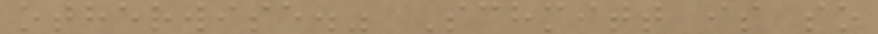otherwise." Schmitt is so
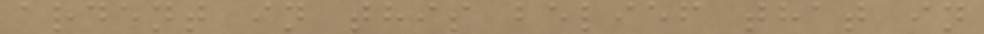ardent in this belief that in
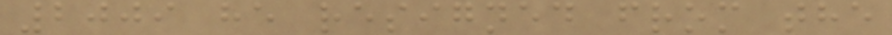2009 he resigned from the
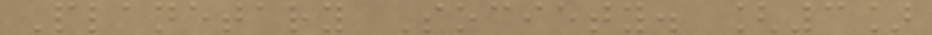Planetary Society. [3]
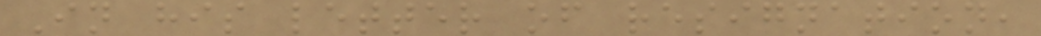In his letter of resignation,
